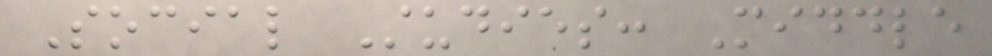Social Studies: Middle
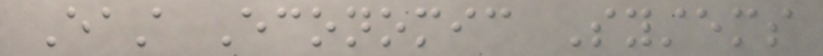East Economic Systems
